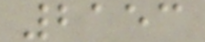2153
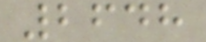2648
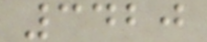3420
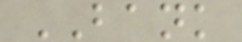BANK
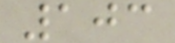103
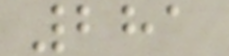281
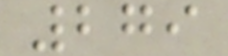279
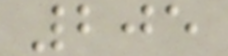205
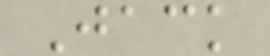Jack
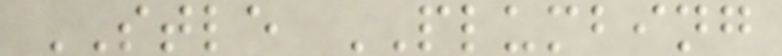STLE PLUMBING
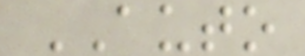AUTO
